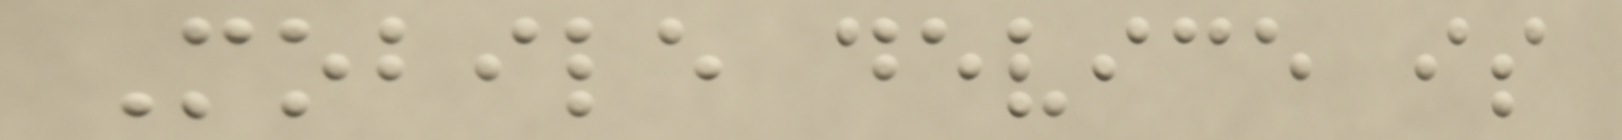Mobile device is
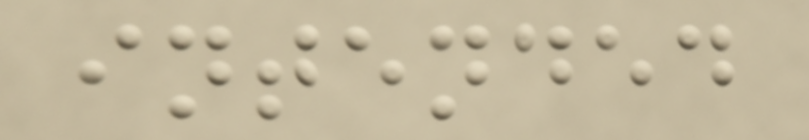intended
